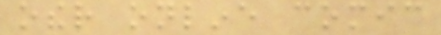other online comic
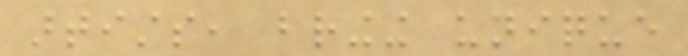artists, bringing unique
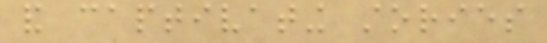and captivating stories
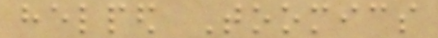helped Toomics
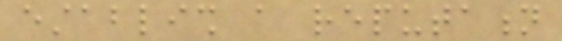establish a reputation
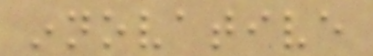innovative
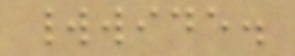worldwide.
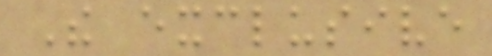The exclusive
